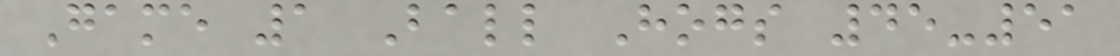Game 1 Ball Hogs 45-51
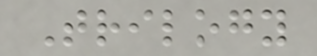Trilogy
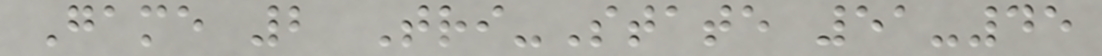Game 2 Tri-State 51-45
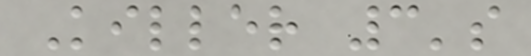Killer 3's
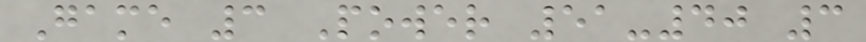Game 3 Power 51-40 3
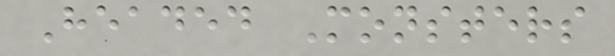Headed Monsters
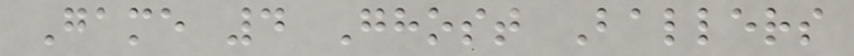Game 4 Ghost Ballers
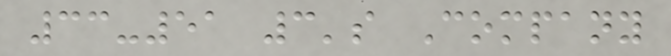33-51 3's Company
